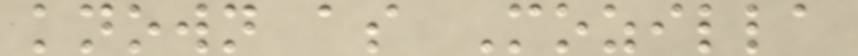known as Mozilla
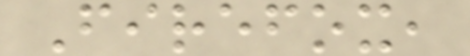Firefox,
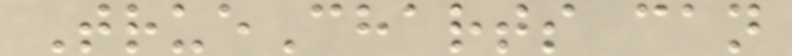TrueCharts can
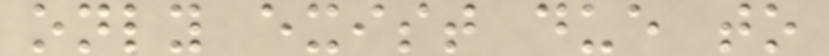only exist due to
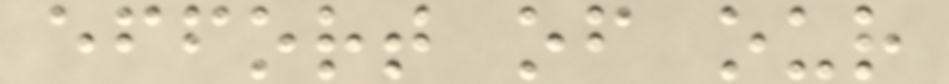effort of our
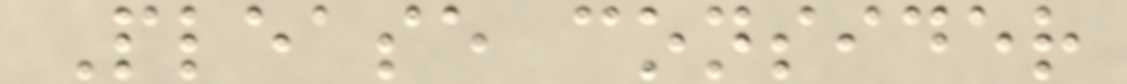Please consider
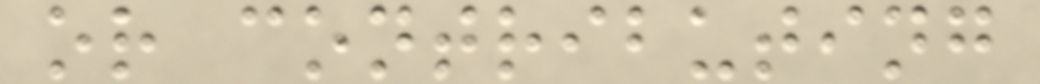or contributing
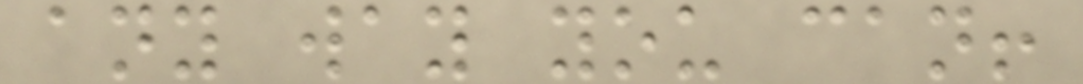any way you can!
